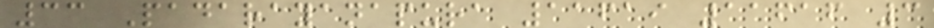33 Padarayanapura 11619 11616 3
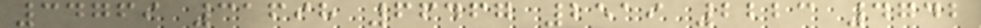34769 31698 66467 2519 2223 4742
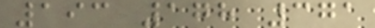193 178 371
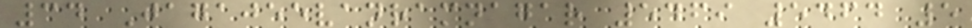34 Jagajeevanramnagar 5469 5464 5
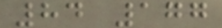84 177
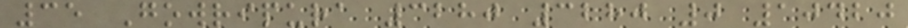35 Gowripura 3280 3280 0 10420
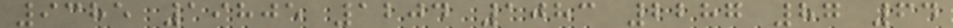9385 19805 1204 1083 2287 87 64
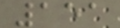151
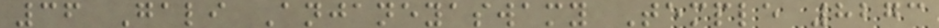36 Gali Anjaneyaswamy Temple 8273
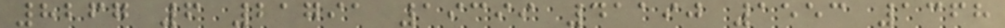8267 6 21791 19399 41190 1553 1368
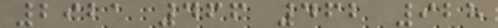2921 466 462 928
